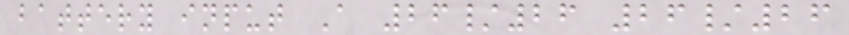battery input A 26/26 26/26
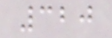320
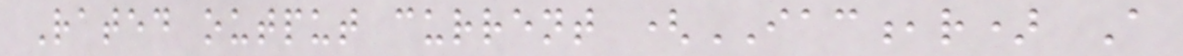Rated output current (IAC,r) A
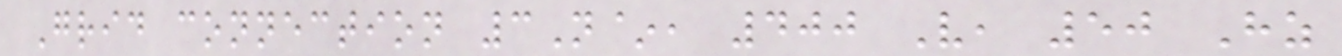Grid connection 3N~, 400 V, 50 Hz
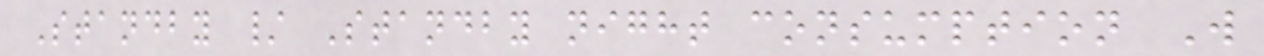Standby / Standby night consumption W
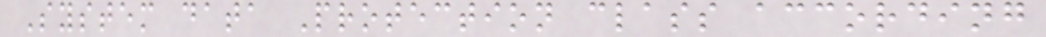System data Protection class according
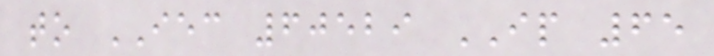to IEC 60529 IP 65
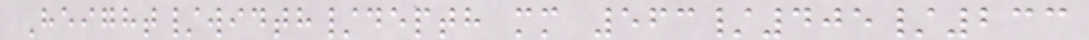Height/width/depth mm 563/405/233
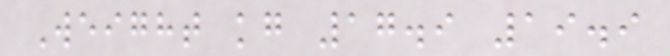Weight kg 17.9 19.9
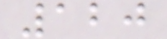120
